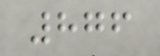876
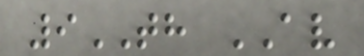9TH AV
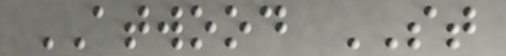ATWOOD ST
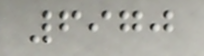6970
